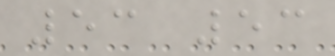53 53
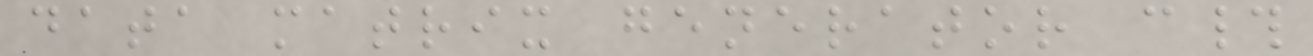data matrix generator c#
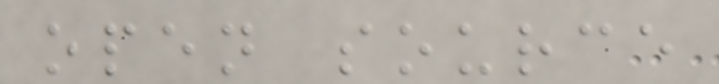open source
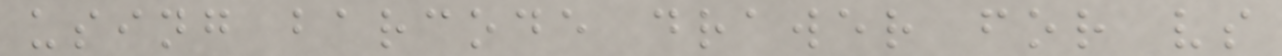using barcode drawer for vs
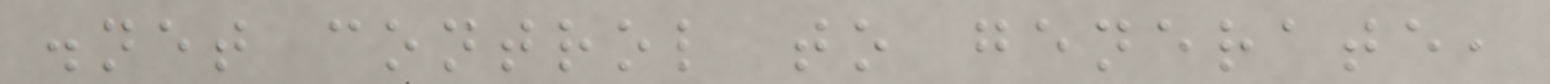.net control to generate,
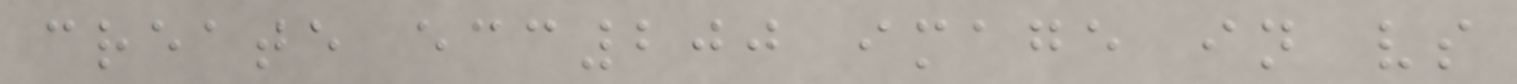create ecc200 image in vs
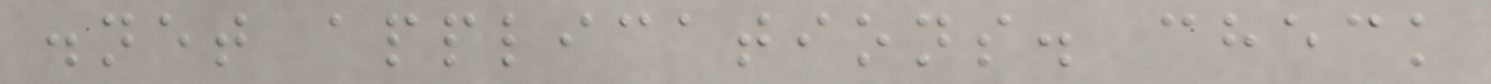.net applications. check
